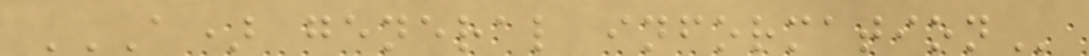A) GENERAL INFORMATION
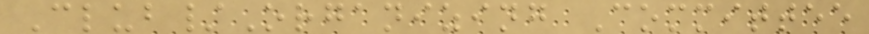Club/Organizing Committee
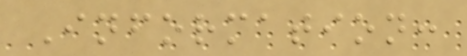Information:
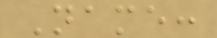Name:
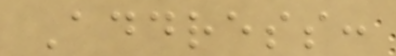Address:
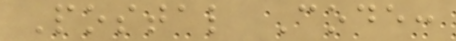Postal Code:
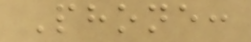Phone:
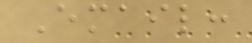Email:
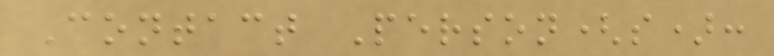Contact Person(s):
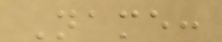Name:
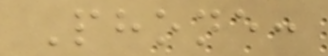Phone:
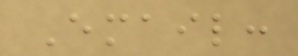Email:
